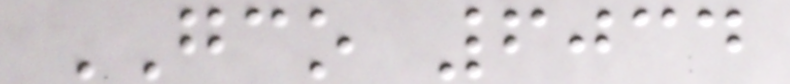GCO 6034
